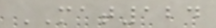MAT124
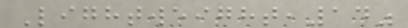Lightweight,14"
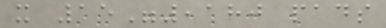x 15",180 pads
